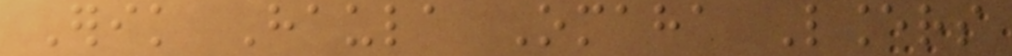Erik Haula Omaha Lancers
